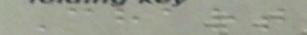Chart
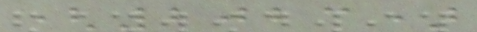(2023)
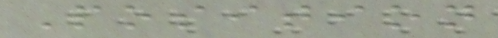Position
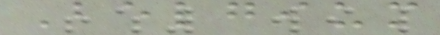Belgium
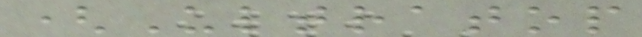(Ultratop
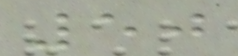50
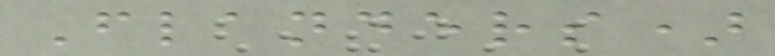Flanders)
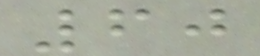60
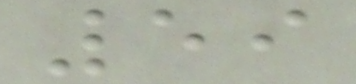59
